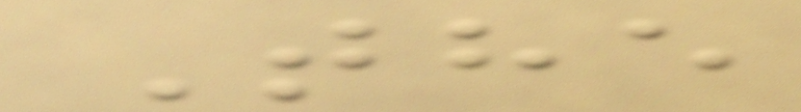The
